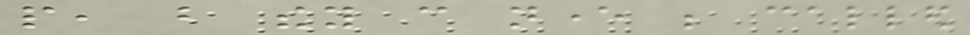people, but they can never be called
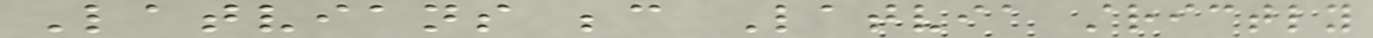Latvians because Latvia strictly
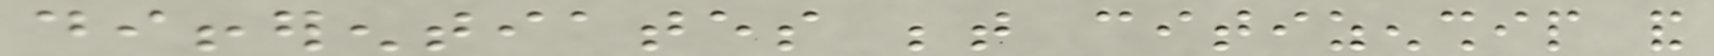differentiates between citizenship and
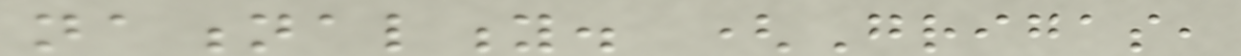nationality. (Grigas,
